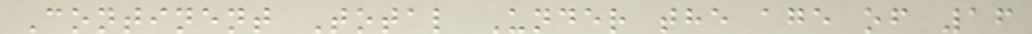Continent Total Under the age of 16
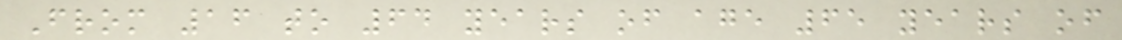From 16 to 64 years of age 65 years of
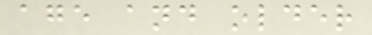age and older
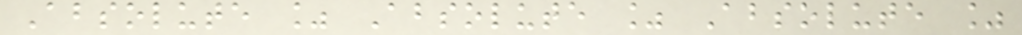Absolute % Absolute % Absolute %
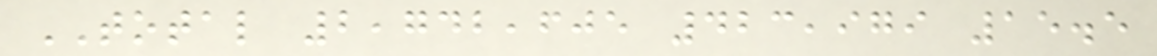TOTAL 2,742,605 423,979 15.5
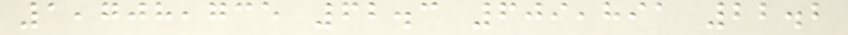1,708,735 62.3 609,891 22.2
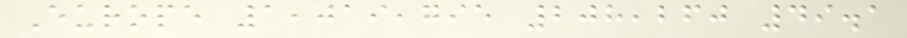Europe 1,019,795 208,260 49.1
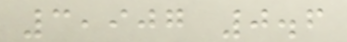3,907 0.6
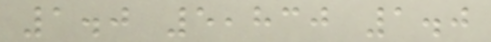1.0 5,830 1.0
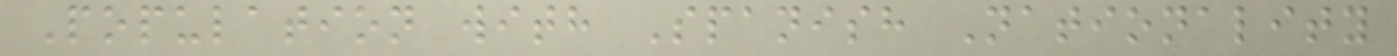Population with Spanish Nationality
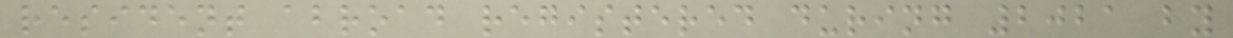resident abroad registered during 2021 by
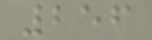256
